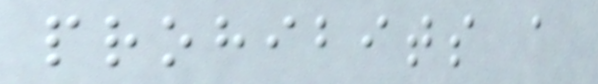prohibits a
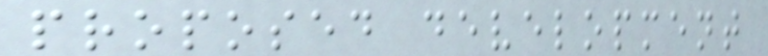proposed development
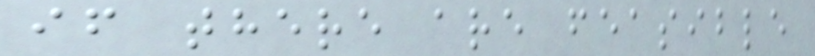if there are feasible
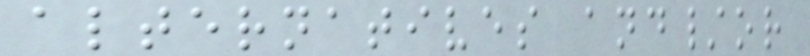alternatives and/or
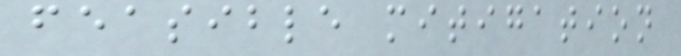feasible mitigation
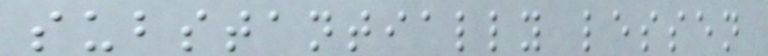substantially lessen
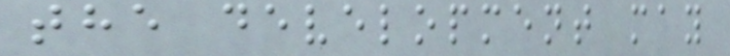the development may
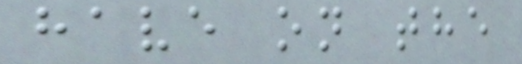have on the
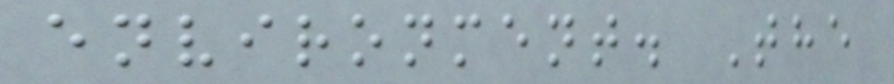environment. The
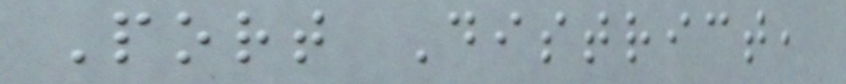Port District,
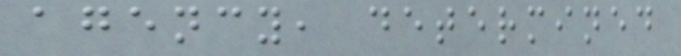agency, determined
